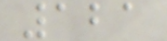121
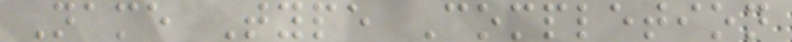Name Type Completion
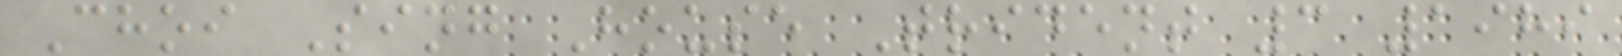Choi Sing House Trident 3 1989
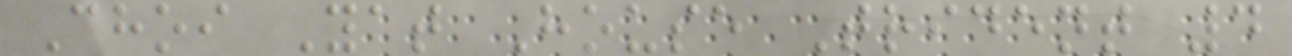Choi Yat House Trident 4
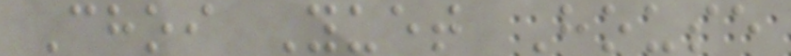Choi Yuet House
